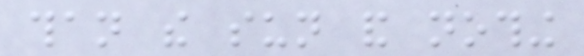than the sun and nothing
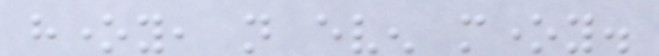honey, not even money.
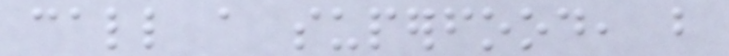call a superfood, but
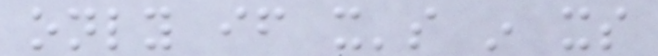only if it's in its
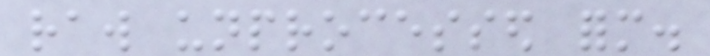raw unprocessed form.
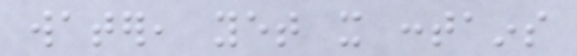water, yet it contains
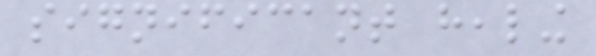significant healing
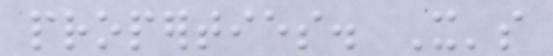properties. It's
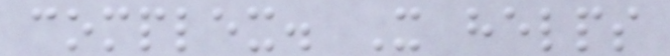complex. It helps
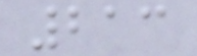213
